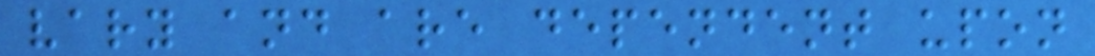vary and are dependent upon
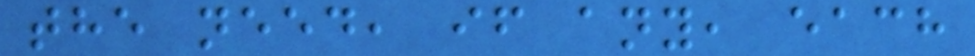the need, if any, each
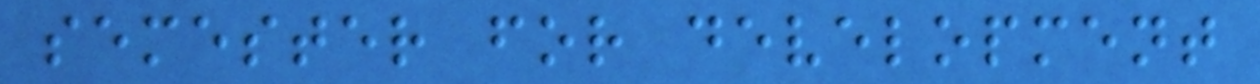semester for development
